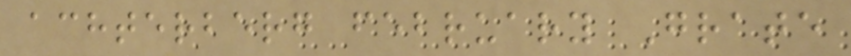achterberg february Grate
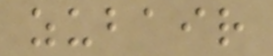zubair
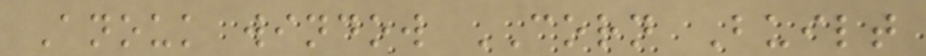Anouk window CORN Built
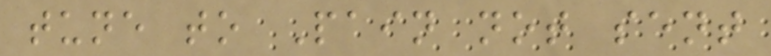tune to Pain not sent
